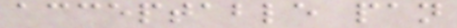acceptable pan
